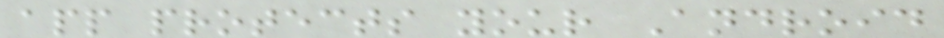app protects your Android
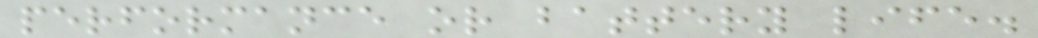performance or battery life.
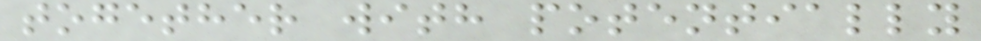together with potentially
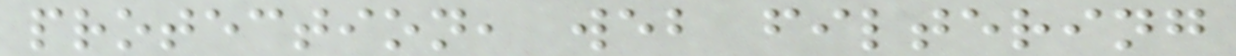protection, web filtering
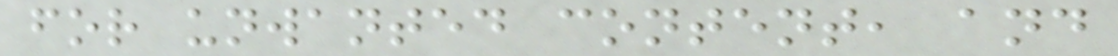for unwanted content, and
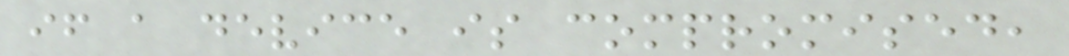if a device is compromised,
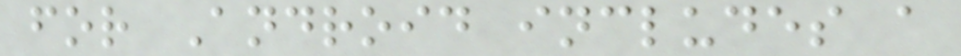for Android includes a
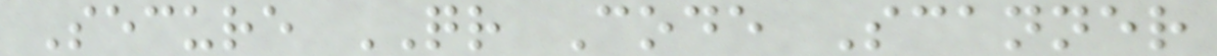Secure QR Code Scanner
